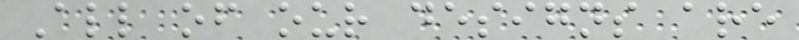All of our designs are
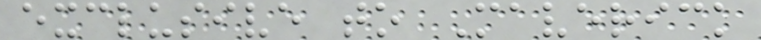exclusive to Maverick
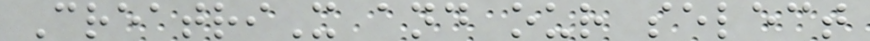CreatriX and our select
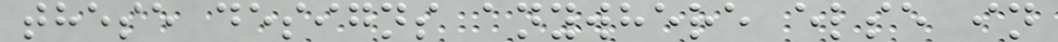these designs anywhere else in
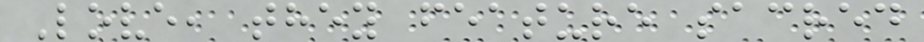Love, they feature sacred
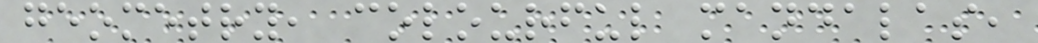geometry, colourful mandalas,
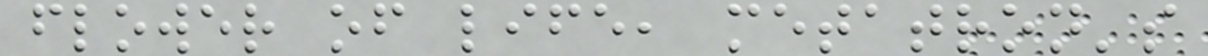flower of life, metatron's
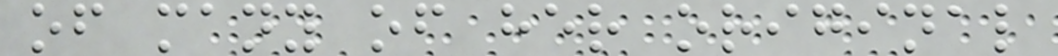of many of her original
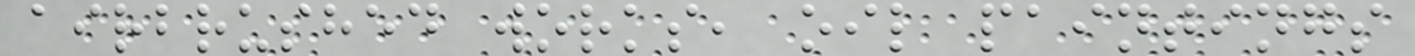airbrushed works, oil paintings
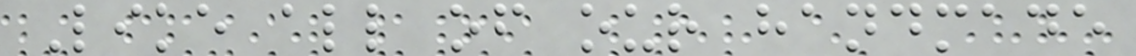Like all of our handmade
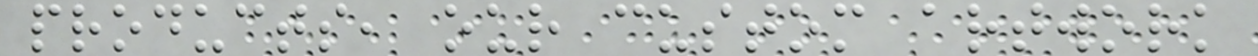products, our custom artwork
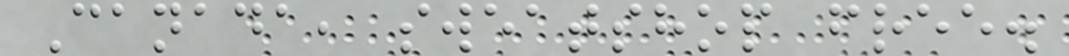Canada, sweatshop free.
